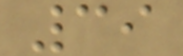39
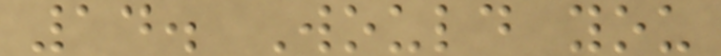14. Would you
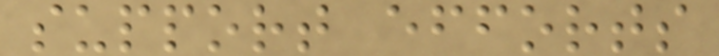support efforts
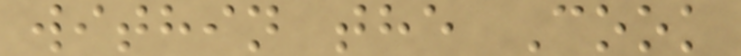within the Cook
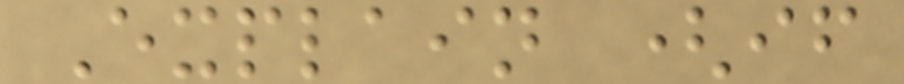Explain (if
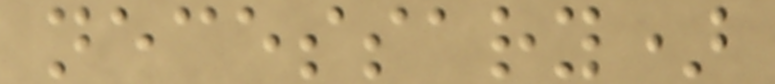necessary)
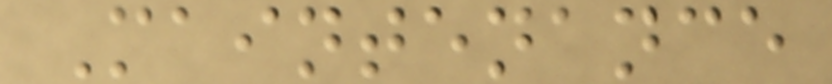Maintenance
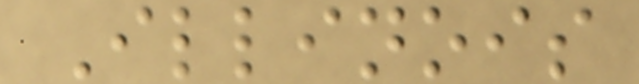Illinois
